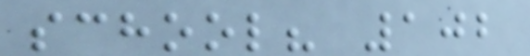school? 102
